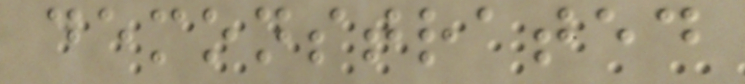demonstrated
